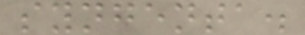syngenta.
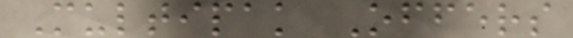Multipak Offers
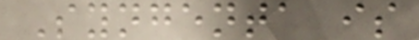Syngenta is
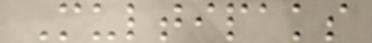Multipaks
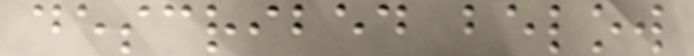described below
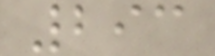293
